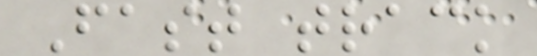Fast track
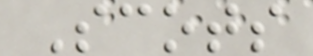Scots
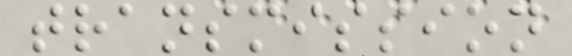transmission
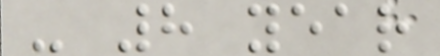- 8 year
